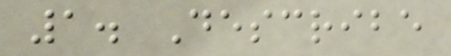1. Describe
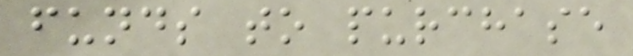funds to purchase
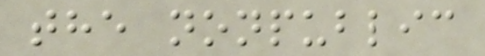the nonpublic
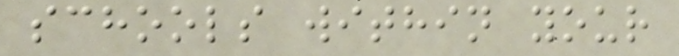schools within your
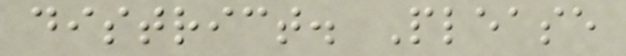district. Please
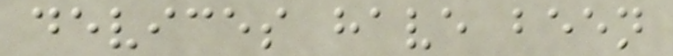devices have been
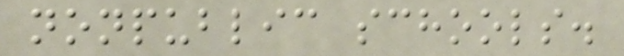nonpublic schools.
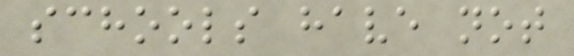schools have not
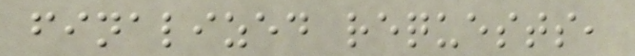finalized requests,
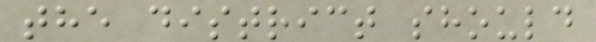the district should
